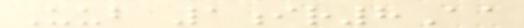Uub 1ir8Aa
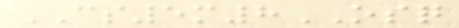CS5m8OSQ
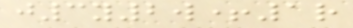j3y2w+1r
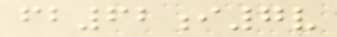fb62i7v
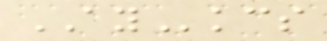AYkcs
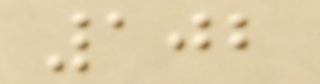102
